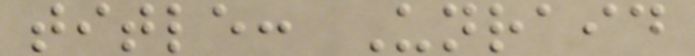title: Unraid
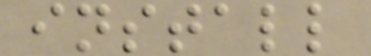install
